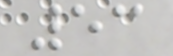53
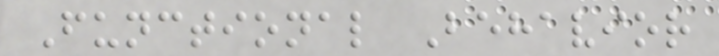Functional Behavior
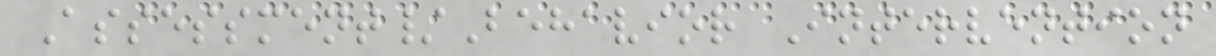Assessment/Behavior Intervention
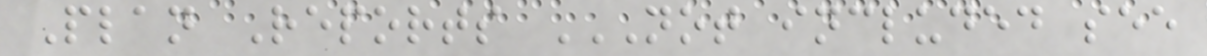Plan Reports NOT INCLUDED SEE
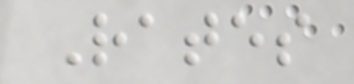Rates
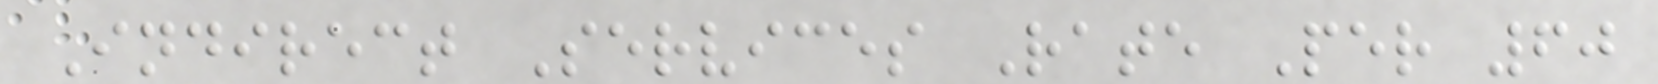Indirect Services Rate Per 60
